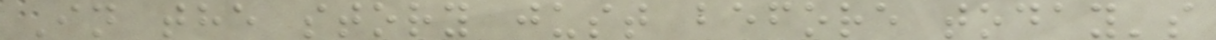In the story just before today's
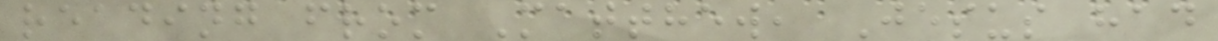reading from Matthew, Jesus had
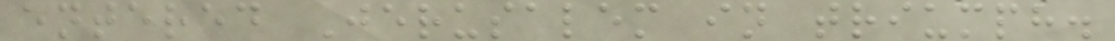entered Jerusalem in triumph.
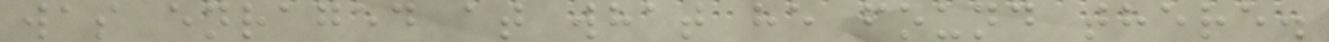was enraged at what he found there.
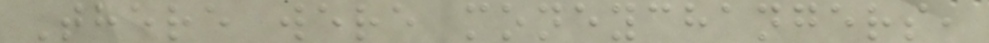There were moneychangers,
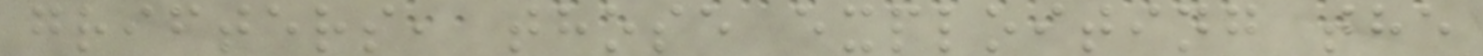grifters, those exploiting the
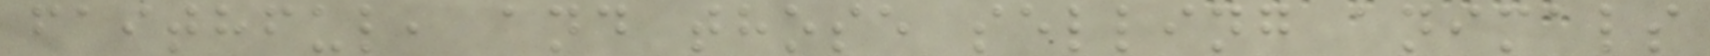faithful, and those selling animals
